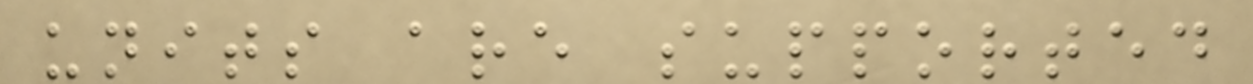units are supported
